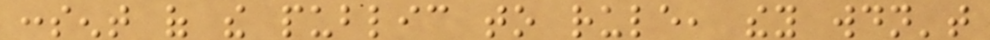consent of the public to rule, they wouldn't
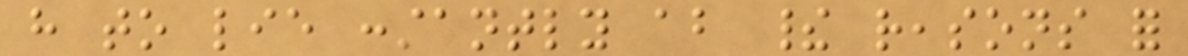have to lie constantly about their reasons for
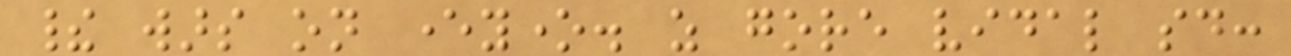their wars on everyone. as gore vidal said:
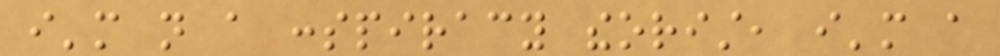i'm not a conspiracy theorist, i'm a
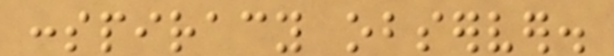conspiracy observer.
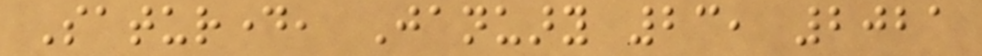Saturday, January 23, 2021
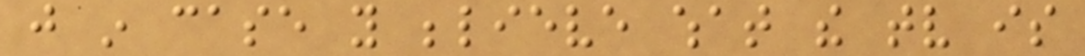just in case you believe what the tv is
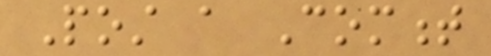Post a Comment
